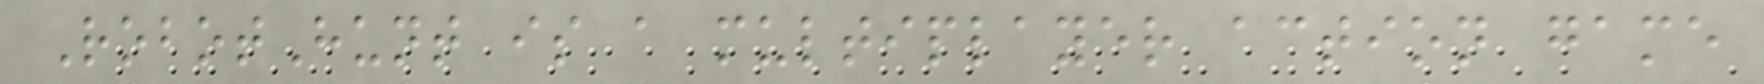RobotHunt is a multiplayer action game
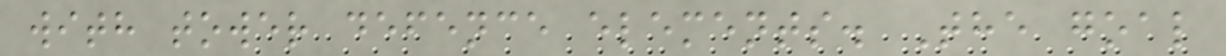with tower defence elements. The goal
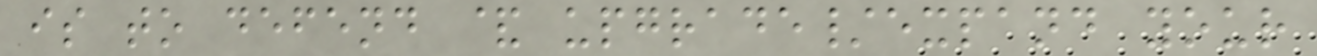is to defend & upgrade/expand your
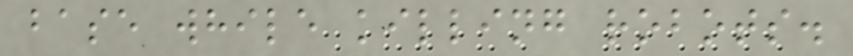base while killing robots.
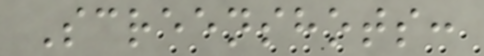Screenshots:
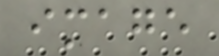image
